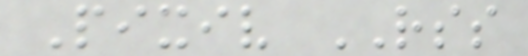Pixiv RSS
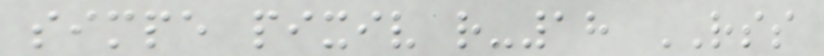simpe pixiv r-18 RSS
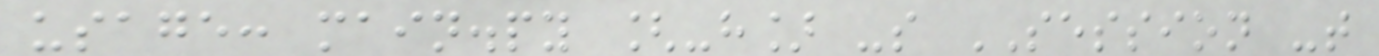usage: main.py [-h] -s SESSION -t
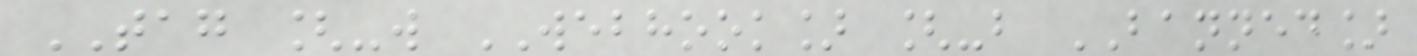TAG [-w WEBHOOK] [-b BANNED]
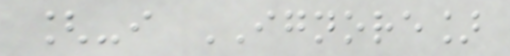[-i IGNORE]
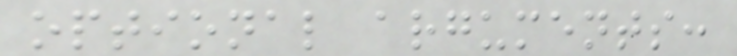optional arguments:
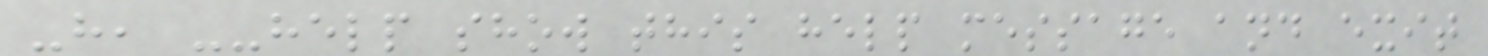-h, --help show this help message and exit
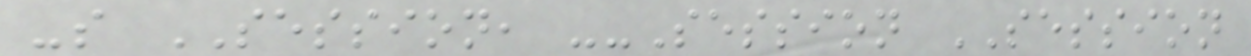-s SESSION, --Session SESSION
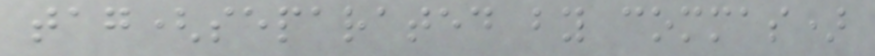tag(separated by commas)
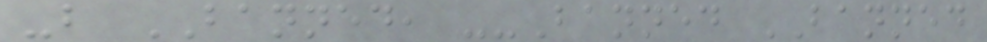-b BANNED, --Banned BANNED
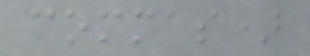commas)
